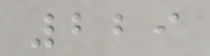229
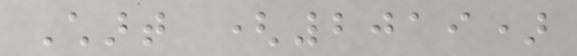Chart (2019)
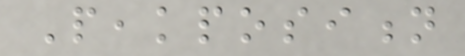Peakposition
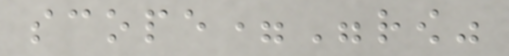scope="row"
